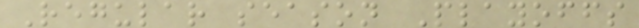Regular season Playoffs
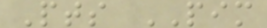Pts PIM
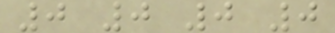0 0 0 0
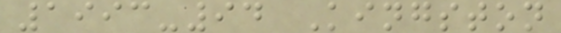1993-94 Kingston
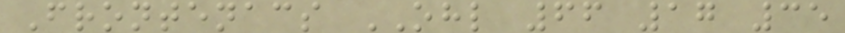Frontenacs OHL 66 17 35
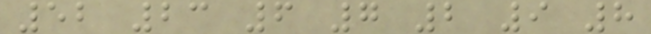52 23 6 7 2 9 8
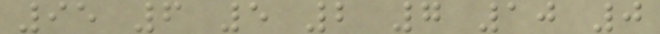95 6 5 2 7 10 0
